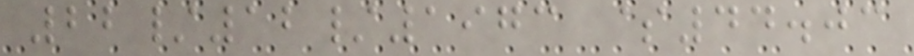22/12/1973 $44.03
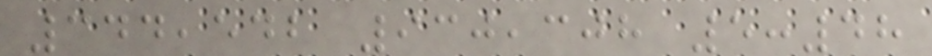344,542 930,308 5:48
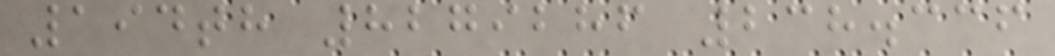194th 8279286 238.336
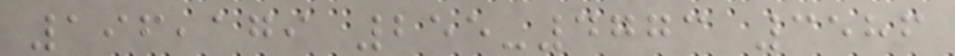196,179 255-4773 3586
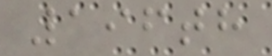196th
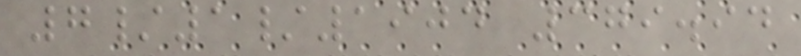7/1/1904 379.94
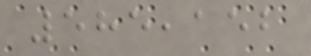585,152
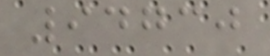94730
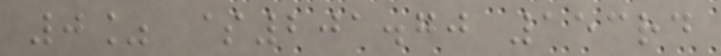0% $201.70 153rd
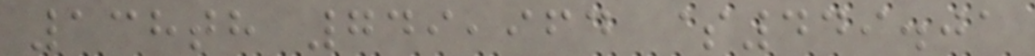138th 749,964 $449.01
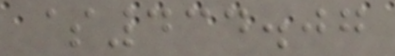$434.07
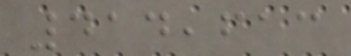414,613
